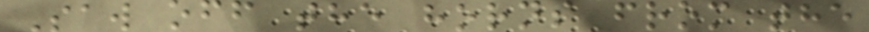Saw off the horns from the
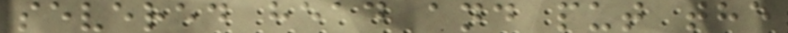severed head and put the
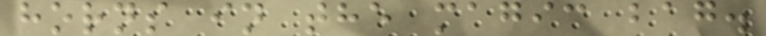horns in the magic bag.
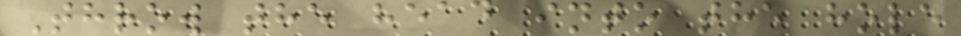Throw the head into the hole
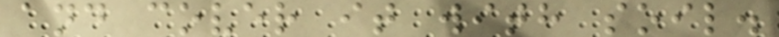and cover it with soil.
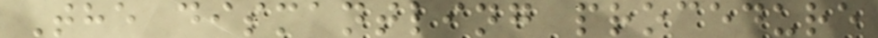The dismantling procedure
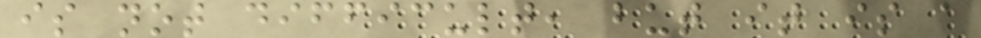is not difficult, but it is a
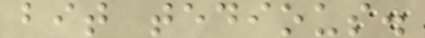bit tedious.
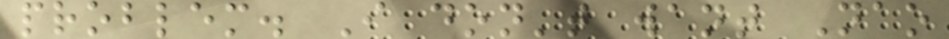problem. I don't want Nao
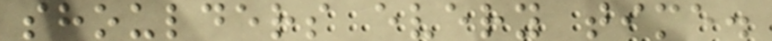shoulders every time.
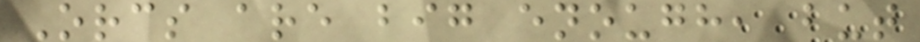Orcs are big enough, but
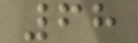68
